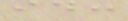id:
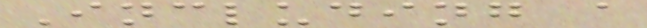Including a
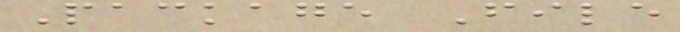Package File
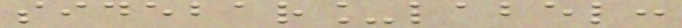sidebar_label:
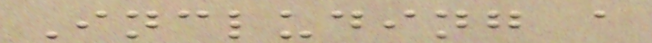Including a
